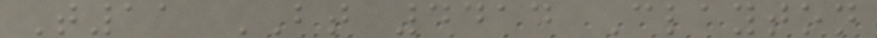T11 BT 4414 Clayton
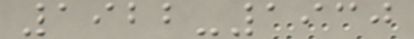1922-1930
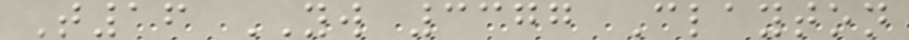T16 YW 3377 Clayton
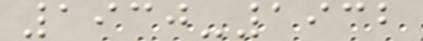1930-1932
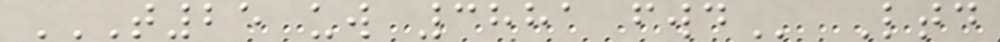T25 UW 3881 FWD Ltd
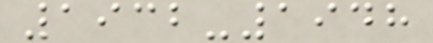1932-1948
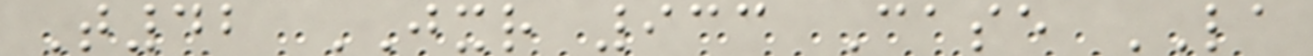T42 JXR 933 Case LA
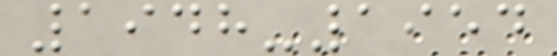1948-1954
